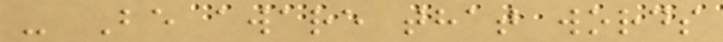- Be aware that words
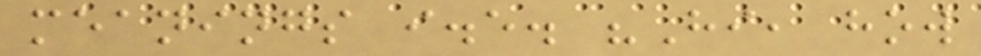meanings i.e. "Hi, how
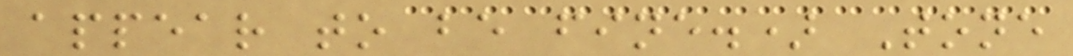appear to be fine.) Tone
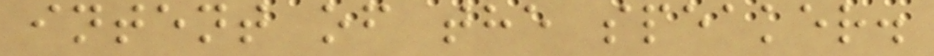intent of the speaker.
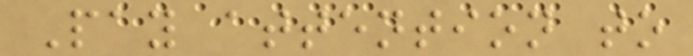Pay attention to
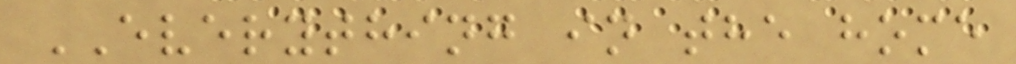EVERYTHING in the home
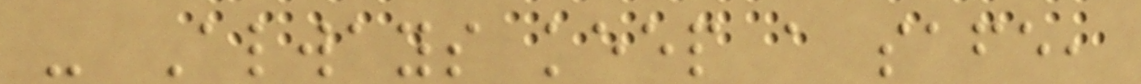- Always keep a safe,
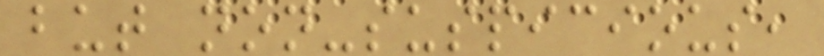but non-suspicious,
